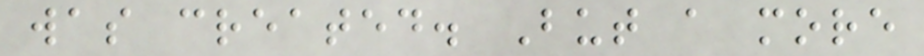was created. But a more
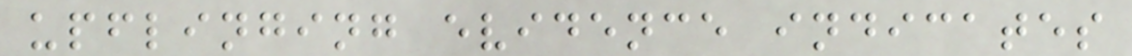upflinging evidence indicates
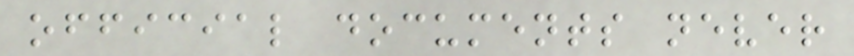official documents never
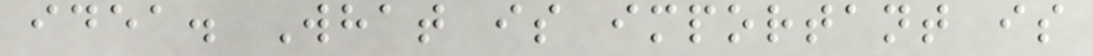idea. What is important is
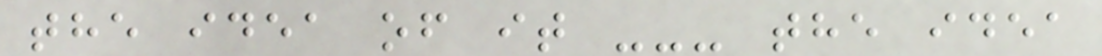the idea of it --- the idea
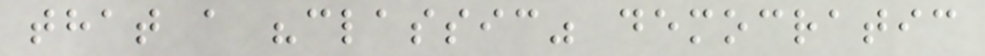that a "classic" democratic
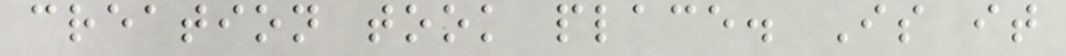creation took place. Is it
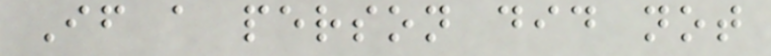If a person did not
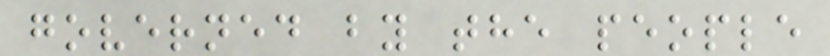governed by the people
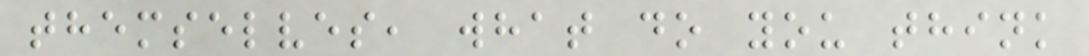themselves, what do you think
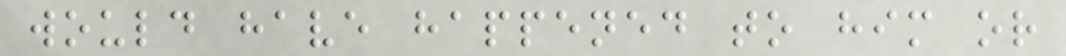would have happened to him or
